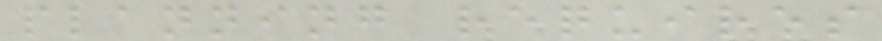planning requires
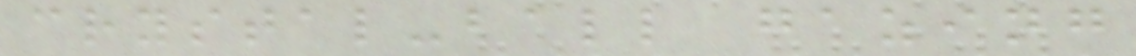crystal-ball gazing
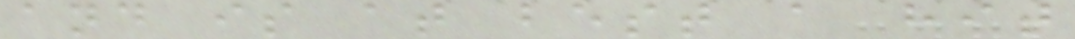and is at best a hit
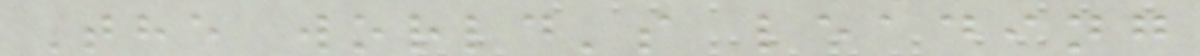The world's leading
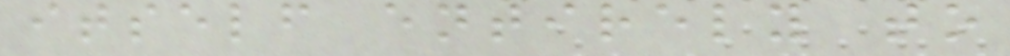itself entirely to
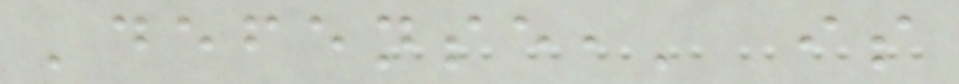'defense,' is
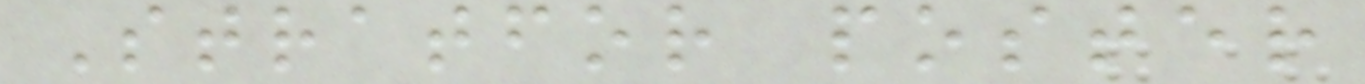Stratfor poster
